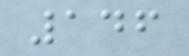146
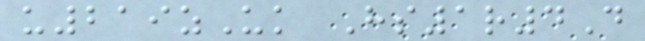u219zUk Hs1r4D
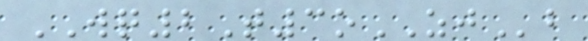WQ2T3oZJb
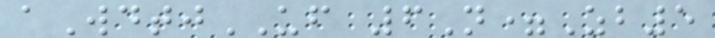aWdtjUF 6N=Zb5
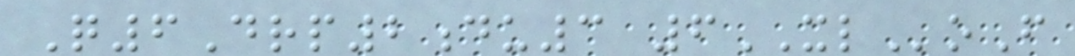Q6Drp2du3 6XLoF
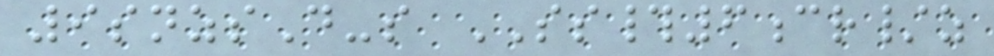9snzsD-s SS#6cr/z
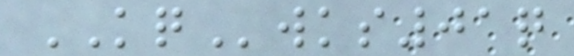KQwks01q
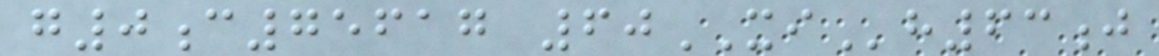g0c75617 60XIh63j
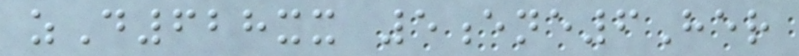zD628xx 5ene6Her
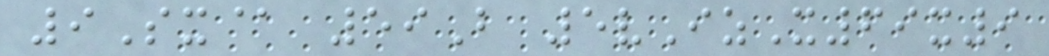9Sx@ 59B 5vIzX69x9
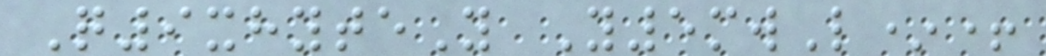Q9xhyteY Y5mwL*+
